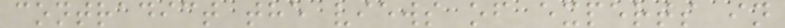contradict the views of experts in
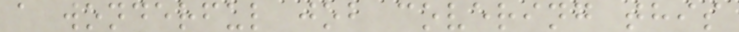a wonderful job covering this
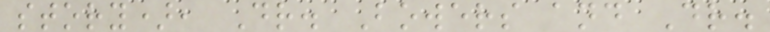story), Dr. Bowers and Dr.
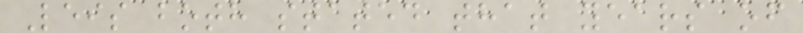Leis both stated that years of
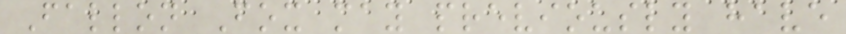Fallon Fox may previously have
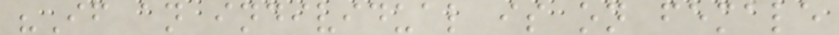"If an individual is on female
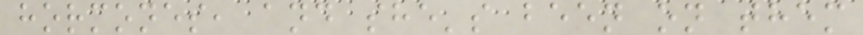hormones, and she's been on them
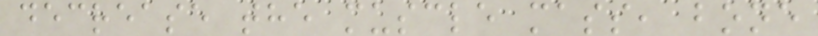decrease the muscle mass, bone
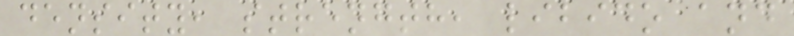density, strength, libido and
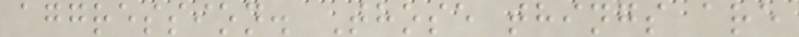aggression. Those things are
